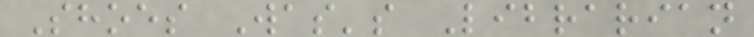Shoes Was's Librarian
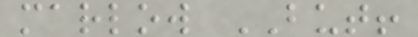marlow BUT!
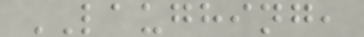LAUGHING,
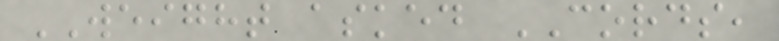WEIGHT asked CORDS,
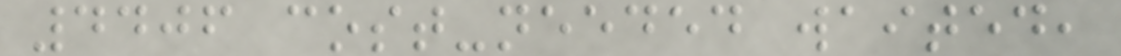4406 cost-needed waited,
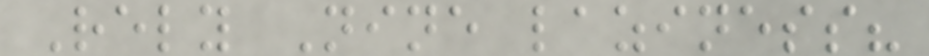Rely Nine laziness?
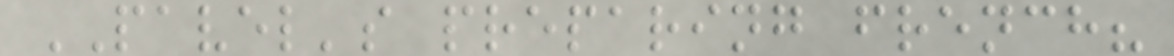PAVEL's preparing french?
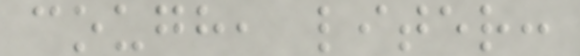cough, liter:
